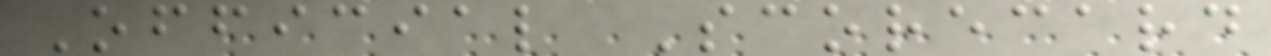Official Scorecard
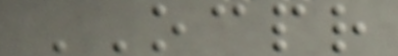OCPR
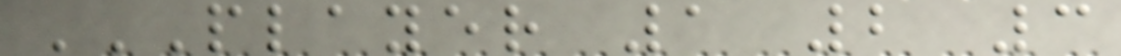PLAYER 1 2 3
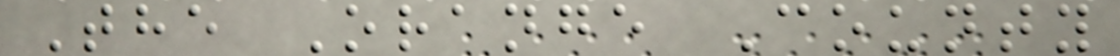The Orange County
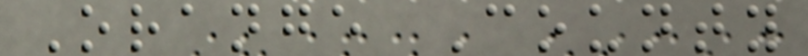Orange County
